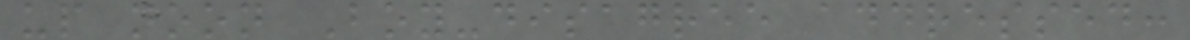up noon Boy-disagree addressed:
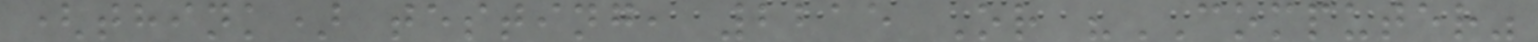(think) testing, 2215 Or "COMPUTER"
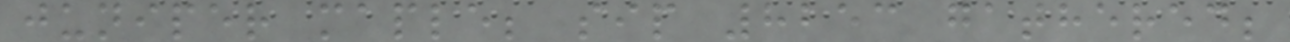juniper maple; sip 8253 gathered;
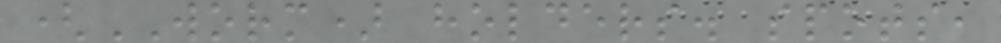(WORM) holders. spots,
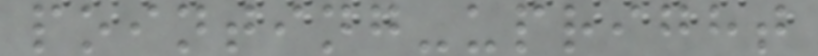pointing-upright
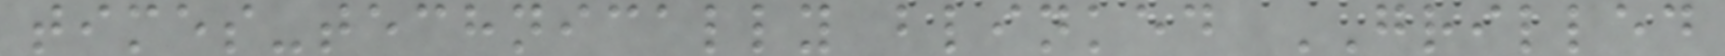times-technically blinked GRILLED
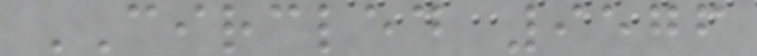CIRCLED 9576
